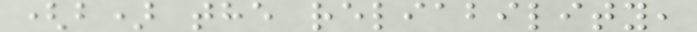(b) the reliability,
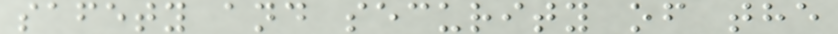safety and security of the
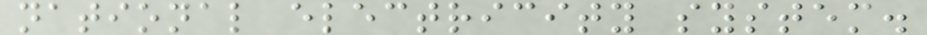national electricity system.
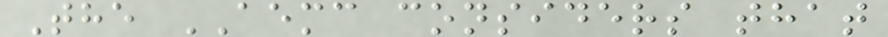The AEMC considers that
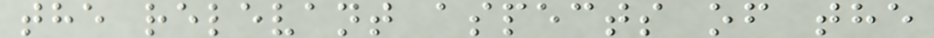the relevant aspects of the
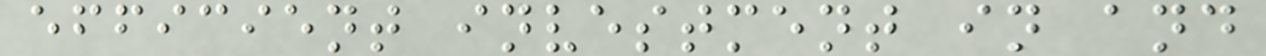efficient investment in and
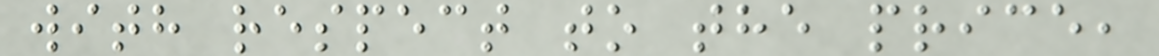with respect to the price,
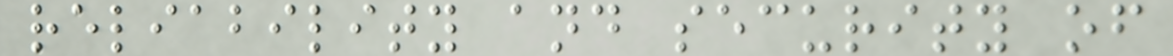reliability and security of
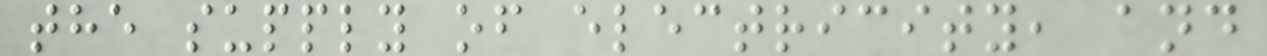the supply of electricity, and
